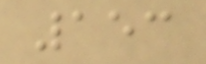153
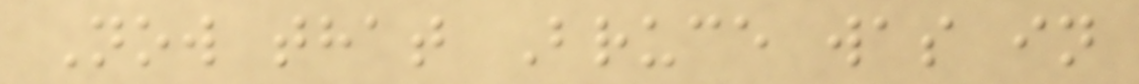Now that Bruce was in
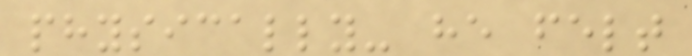physically- he felt
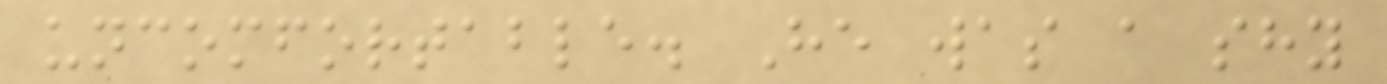uncomfortable. He was a shy
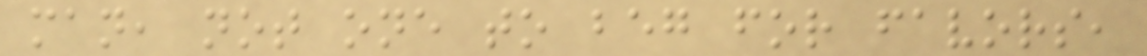man, not one to beg for favors,
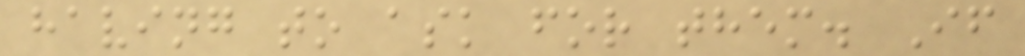having to ask for them. If
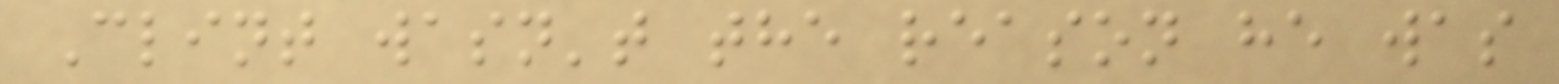Clint wasn't the reason he was
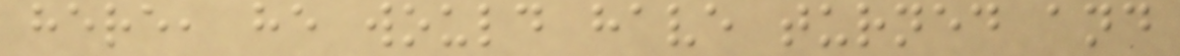here, he would have turned and
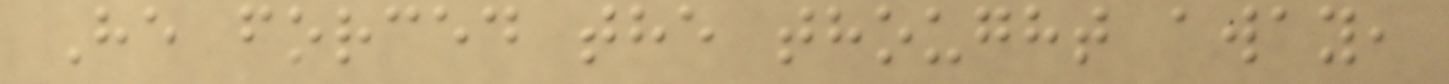He forced the thought away,
